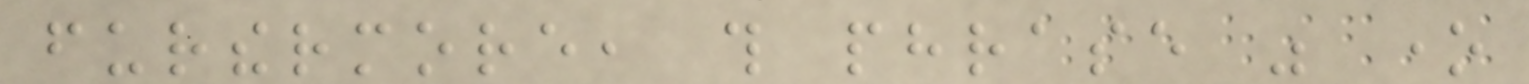furthermore, this phrase was one
